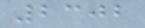2302
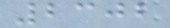2302
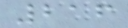216
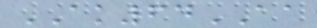AK64AA
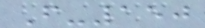F-150
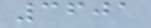3601
